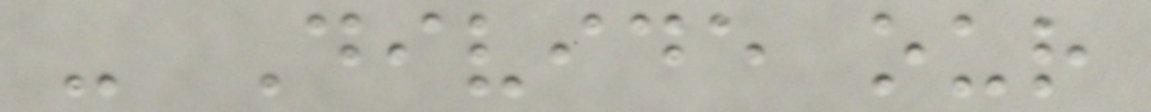- Divide our
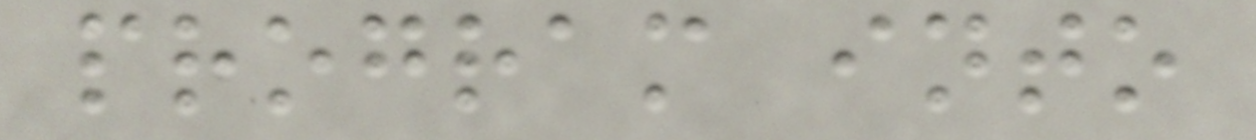program into
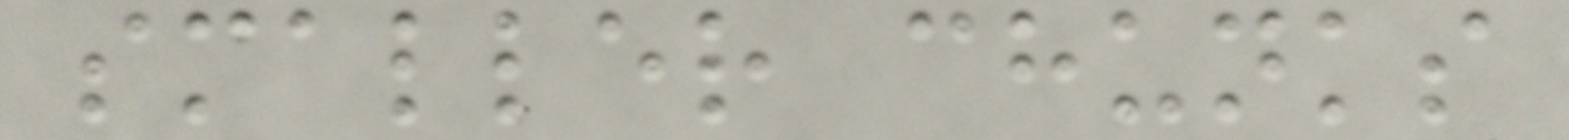smaller chunks
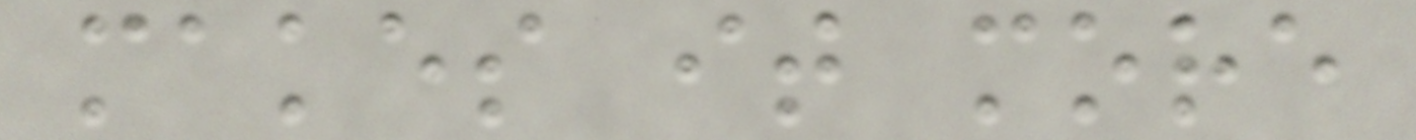makes it more
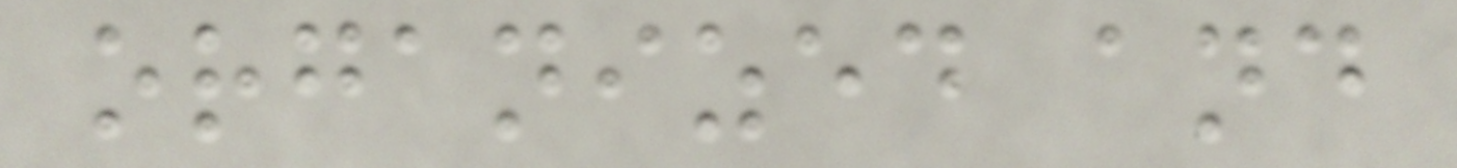organized and
